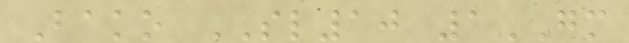Bako SL10 1GM
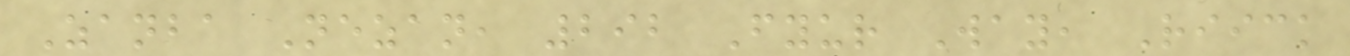Zanba Nezan, 292 Fyur Way, Riick
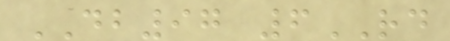DB97 6RD
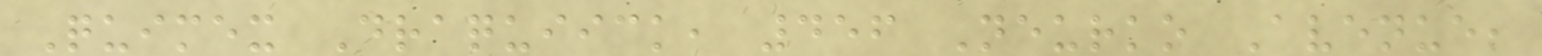Quimex Draquiick, 456 Neurko Avenue,
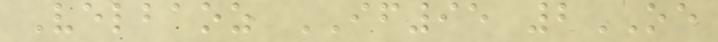Velbaoz IF95 2OE
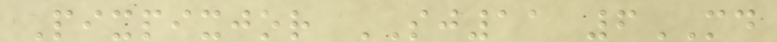Pixpixjor SJ11 6MD
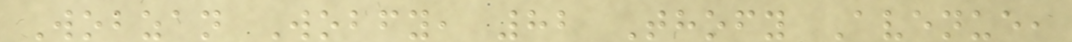Wobzan Wobfy, 82 Thofy Avenue,
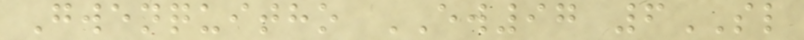Gwenquitho EW97 6SL
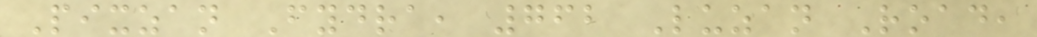Pixzan Fydra, 762 Luzan Road,
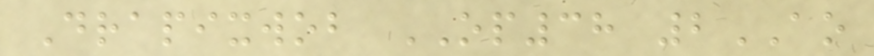Drapixwob OP38 2AO
